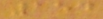154
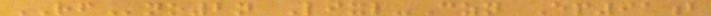RFno2n Lixl-Czn Ep91b
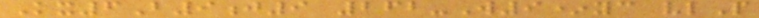Kx6B9j9 262-W9*yc vlP
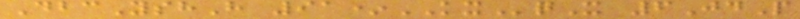DbcYshH 91*KXqX 6JdP
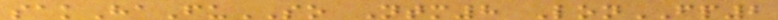sakHaFuSO Ntm8 LonFP2
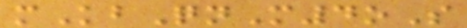mKbQnM4oS
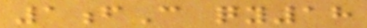1fC qy18
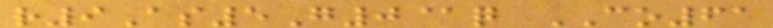r9As5G0@q CO61
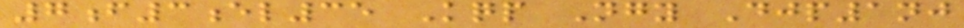7f3el35 Kqp Ngy Djp1nj
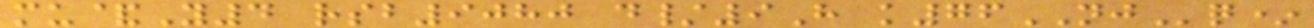mu&Y4 rsb9080 d/9H k76NJq*
